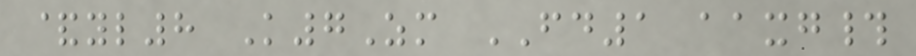&yl8 K7Zm FD1 aaxg#
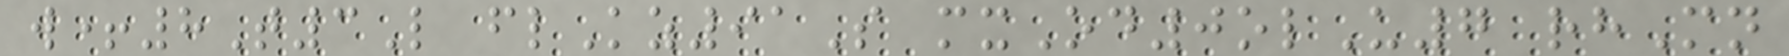w+8T3L flKz91S mxOd0olU7 rhMn
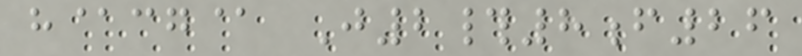h@cg@ J2#8f26
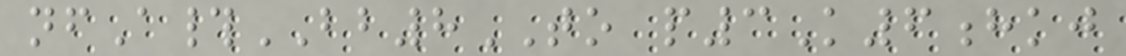nfA#BB8TO p3K6hkj
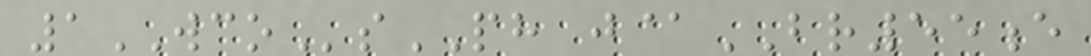1WCOsPH j@BR55e
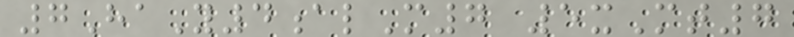7HaY4alM7 5xMt7
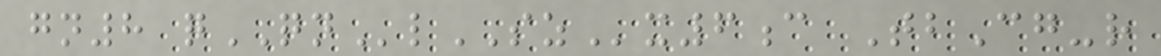gn8 qQNlSZx6c TbCg-r
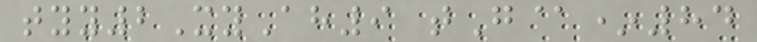tyy2XyAh9 tG@*84
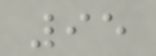95
